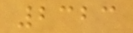2323
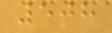508
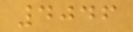4046
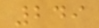249
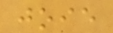joie
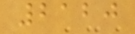2120
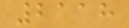2118
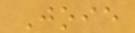Joie
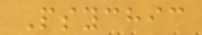Psychic
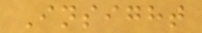Insight
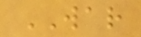WAR
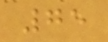75
